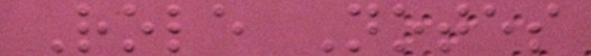Role Notes
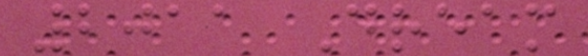2011 Dream
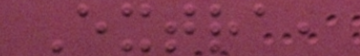Extra,
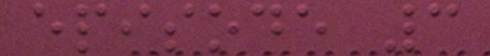episode 3
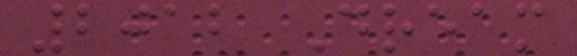2012 Dream
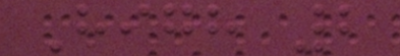High 2
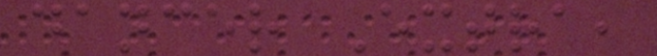dancer Extra,
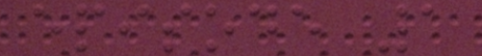episode 1
